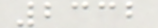2332
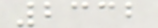2332
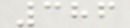386
